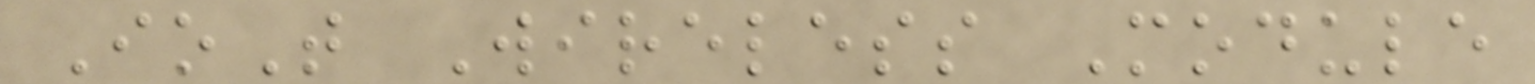IoT Wireless Module
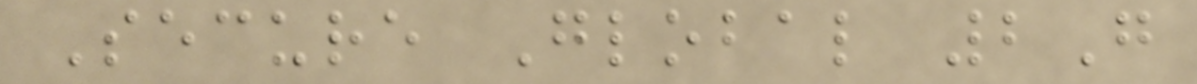Secure Global 2G
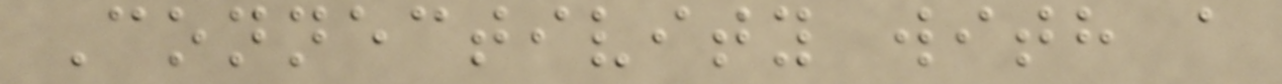Connectivity with a
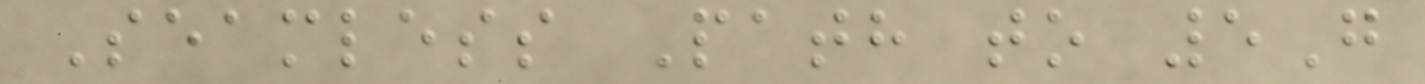Seamless Path to 5G
